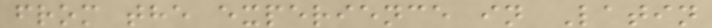from the experience in Latin
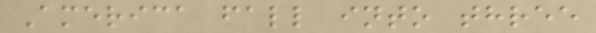America fall into three
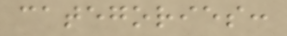categories:
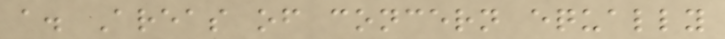a. Areas of concern equally
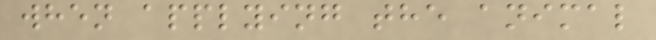when applying the animal
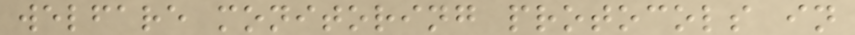welfare monitoring protocols in
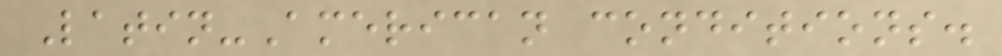Latin-American conditions.
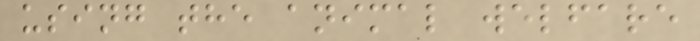using the animal welfare
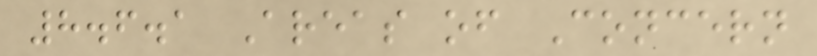8.6.1 Areas of Concern
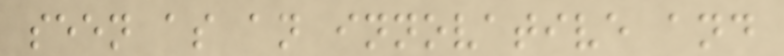seen as an innovative and
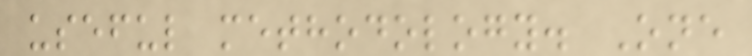useful methodology. One
